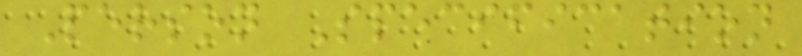Person Specification
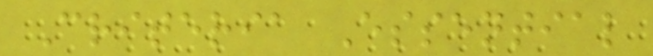Criteria Essential
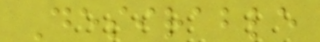Desirable
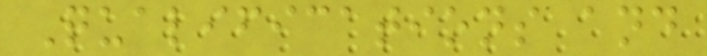Qualifications and
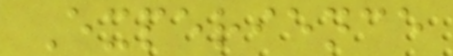Experience
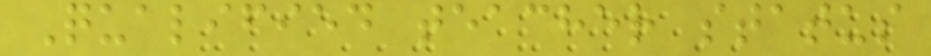Qualified teacher status
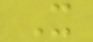X
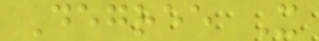Degree X
